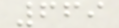669
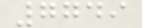7749
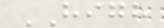HIGH
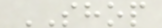SHOP
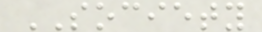SOCIETY
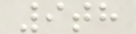9th
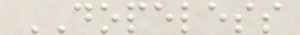DOPELESS
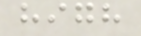high
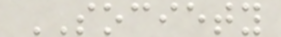SOCIETY
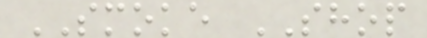SMOKE SHOP
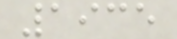1935
